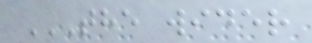THE WIDER
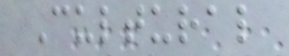Cultural
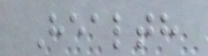Health
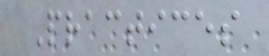Practices
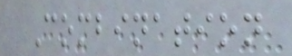Combination
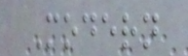Modern
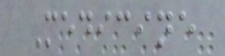Medicine
